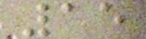15
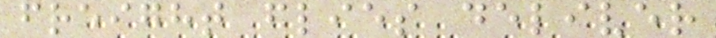freight flies deliver
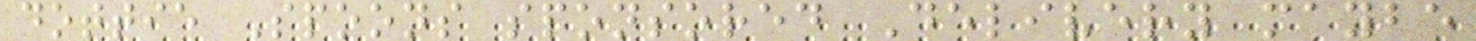dottie Spoons sponsored Delivery maybe
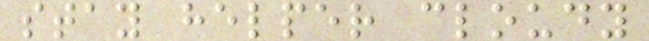stay helper cloudy
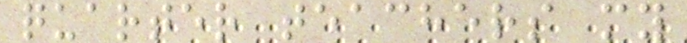quarter teachers my
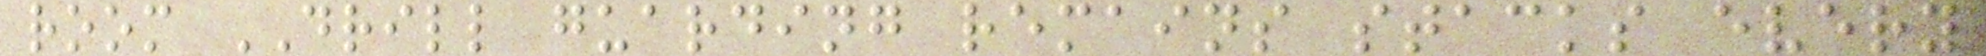room DRILL guarding remains stacks every
